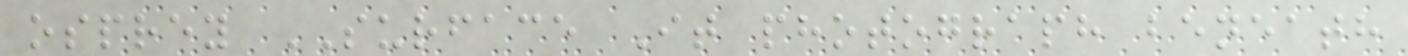osprey SURFACE It photograph beneath
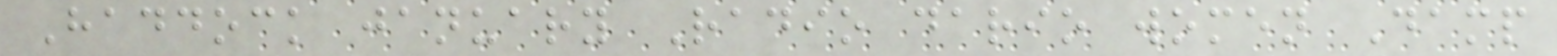Haddock january Radio dario women Damp
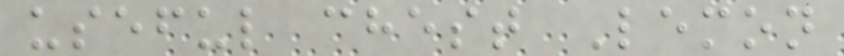useful chest Lemon
